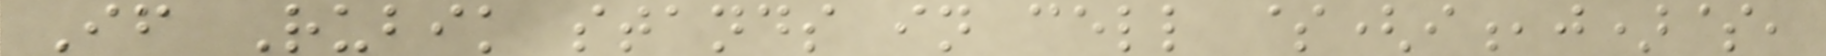If Rubik stands in cell $(i,j)$,
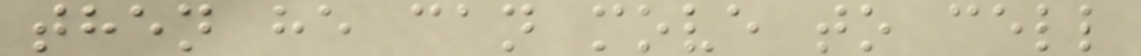then he can move to cell
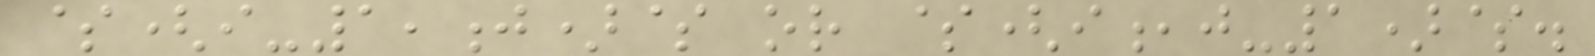$(i-1,j)$ or $(i,j-1)$.
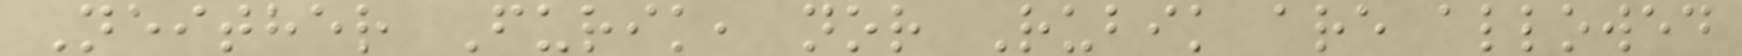Neither Furik, nor Rubik are allowed
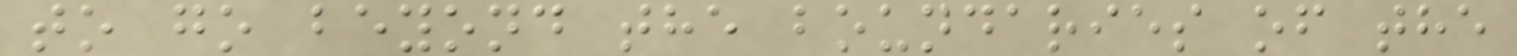to go beyond the boundaries of the
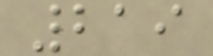219
